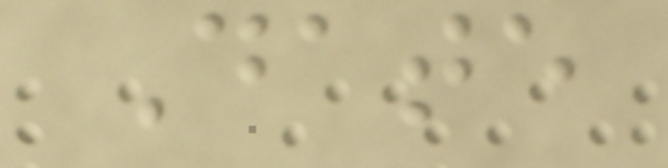Date
